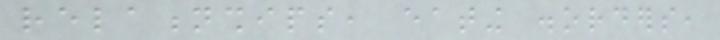relationships, eating disorders,
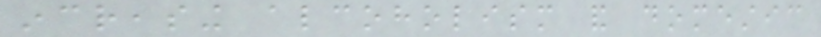increasing alcoholism and domestic
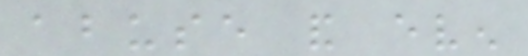abuse and even
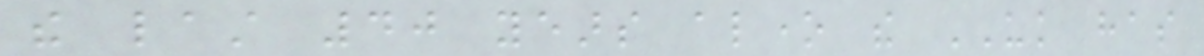the last 40 years alone the UK has
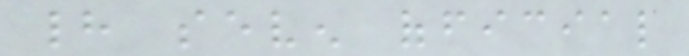had seven official
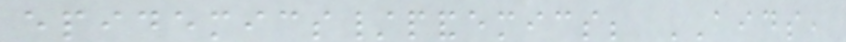epidemics/pandemics; AIDS,
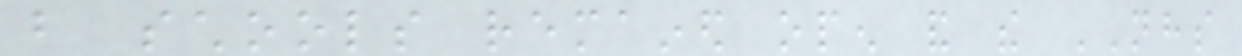but schools remained open and the NHS
